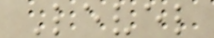Level
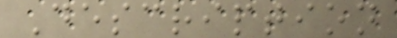Description
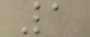1
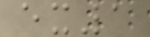ex1
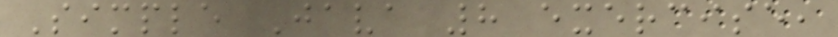Simple Java 8 exercise,
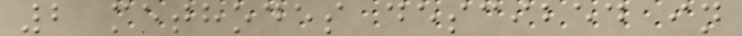2 methodes descibed in
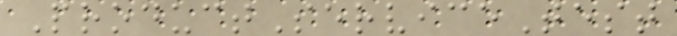ProductServiceTest
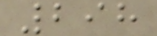298
